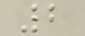2
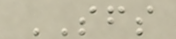SFS
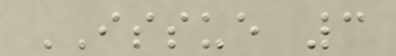ISSUE 3
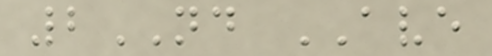2ND AVE
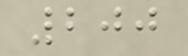200
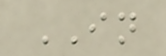IN
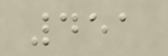451
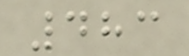483
